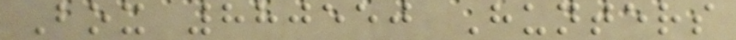Box 880550 Hunters
